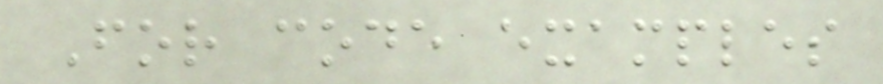For code examples
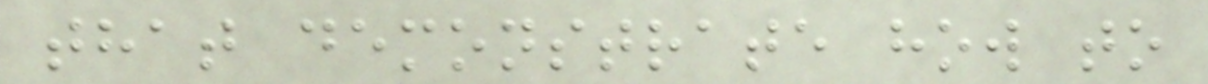that demonstrate how to
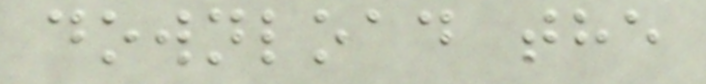download the
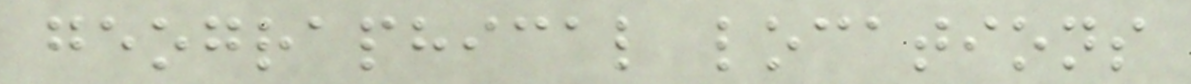geographical locations
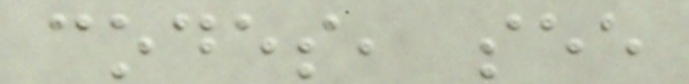codes, see
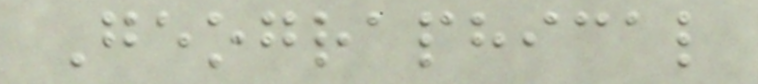Geographical
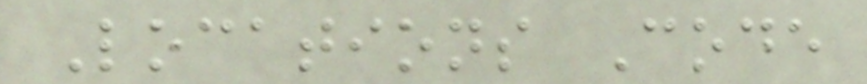Locations Code
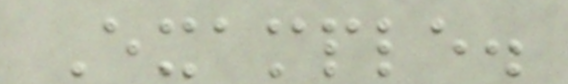Example.
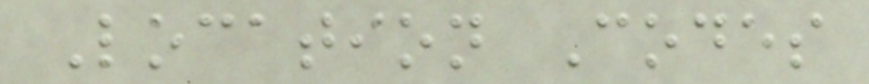Location Codes
